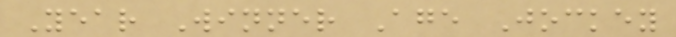Year Winner Age Jockey
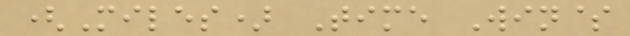(Miles) Time Win$
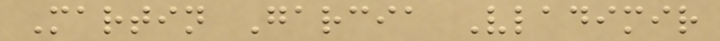Martin Garcia Vladimir
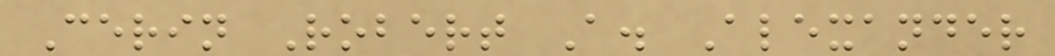Cerin Robert A. Alexander
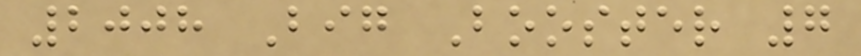2008 Big Booster 7
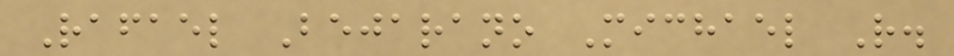Rafael Bejarano Michael R.
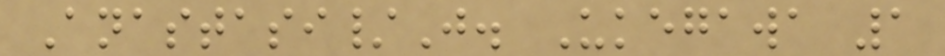Anastasi/J. Ukegawa 1
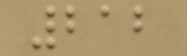212
